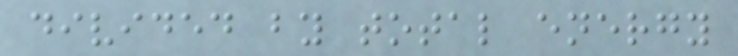divided by total energy
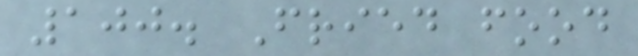100. Fried food
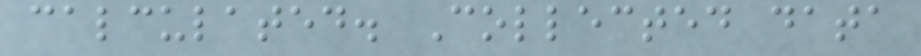calculated. Collected data
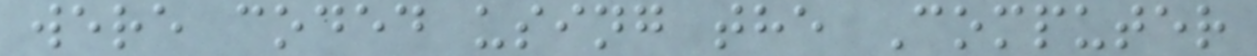were coded using the Computer
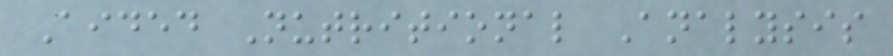Aided Nutritional Analysis
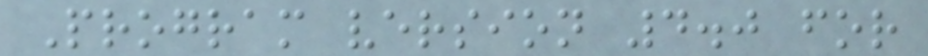Program version 4.0 for
